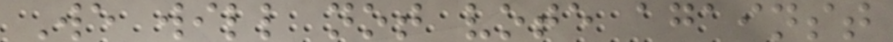We will not vote against
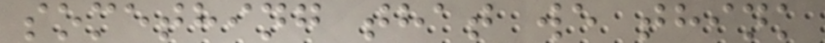something that we think
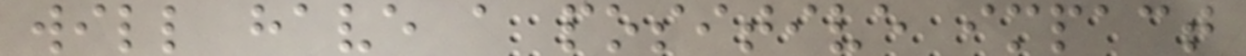will have a positive impact
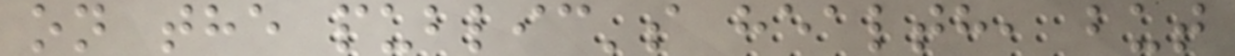on the public's health, but
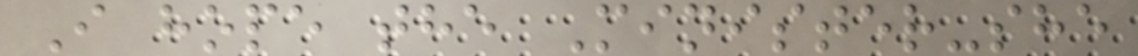I hope the Minister-she
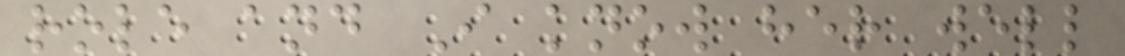role and I know her well
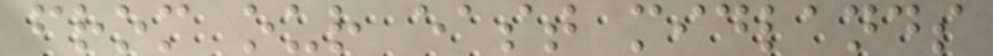from our east midlands
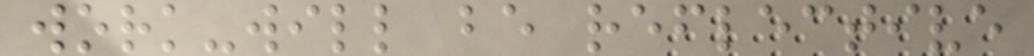work-will be reflective
